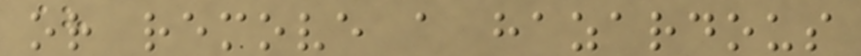or remove a hazardous
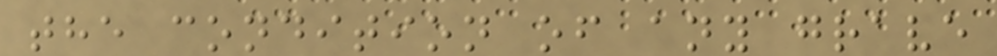the condition of any grave
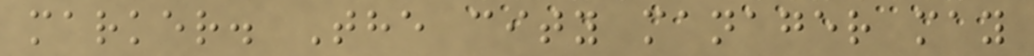marker. The city manager may
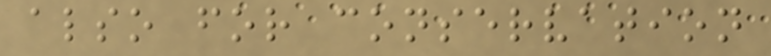also for conservation
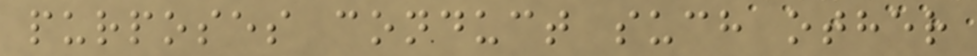purposes conduct such other
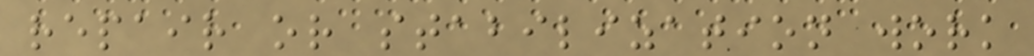repair or stabilization work
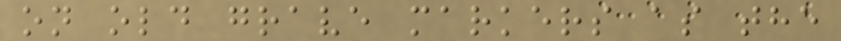on old grave markers as the
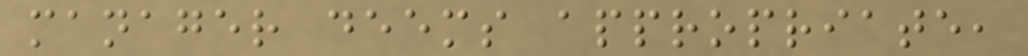manager deems appropriate,
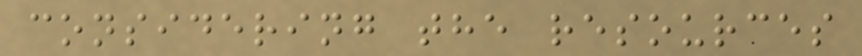considering the resources
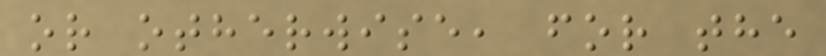or otherwise, for the
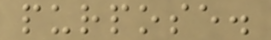purpose.
